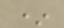*
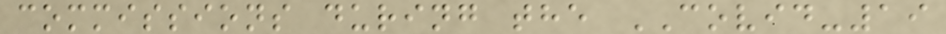commissions during the COVID-19
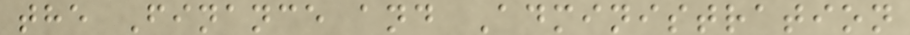the Finance and Administration
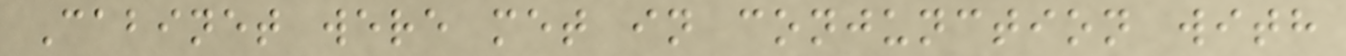Cabinet were met in conjunction with
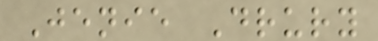Jenie Drury
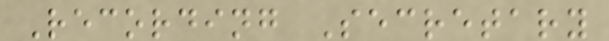Recording Secretary
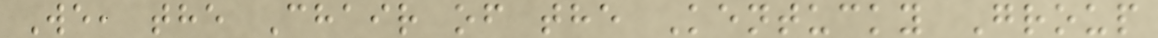We, the Chair of the Kentucky Group
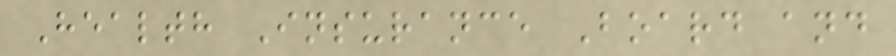Health Insurance Board and
